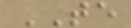TE
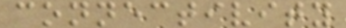connectivity
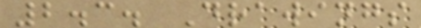2.3. Drawings
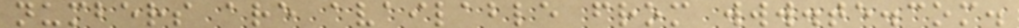numbers are available from www.te.com.
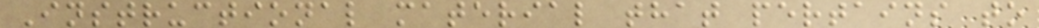Instructional material that pertains to
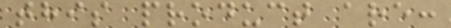this product are:
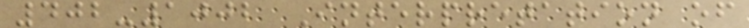402-1002 Interpretation of
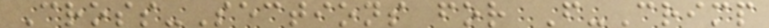Cross-Sections for F-Crimp
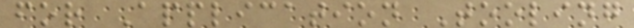for Application Tooling
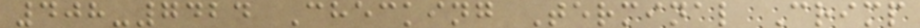408-7424 Checking Terminal Crimp
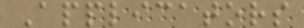Applicators
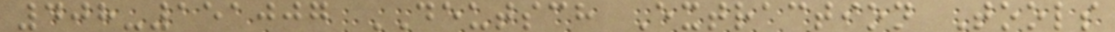408-151007 DEUTSCH Extraction Tools
